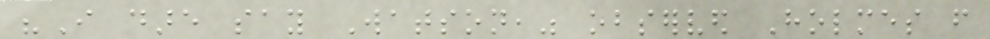"I dare say Watson," observed Holmes from
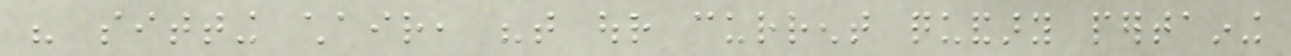his sitting chair, "that our current quandary pertaining
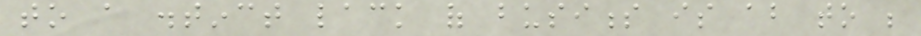to a distinct lack of business is about to be
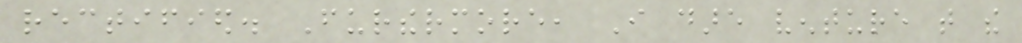rectified. Furthermore, I dare venture that the
